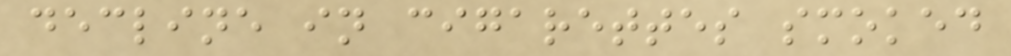decline in cigarettes smoked
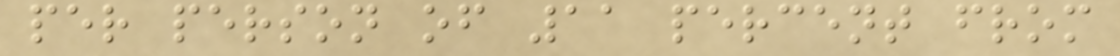per person of 11 percent from
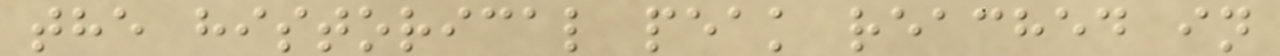the historical peak reached in
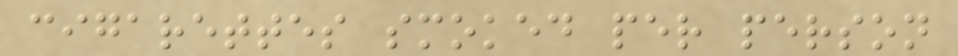cigarettes smoked per person
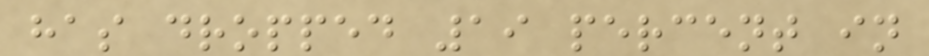has dropped 19 percent in
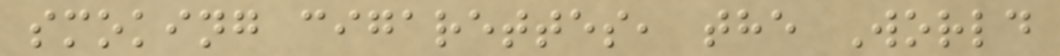smoking cigarettes, the World
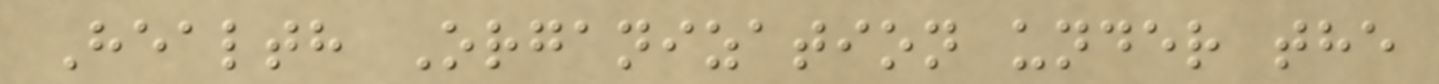Health Organization under the
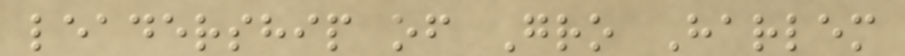leadership of Gro Harlem
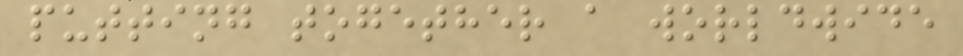putting together a worldwide
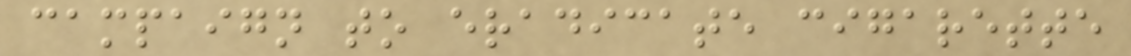campaign to eradicate cigarette
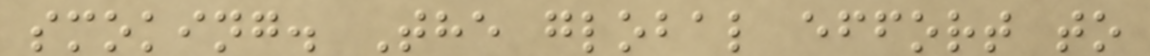smoking. The global effort to
